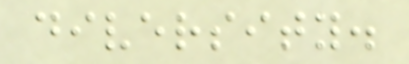diversity.
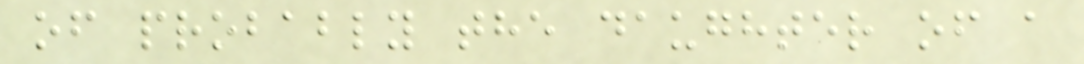of probably the daughter of a
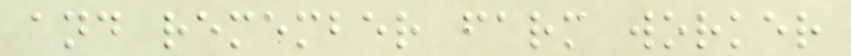and remember farm worker
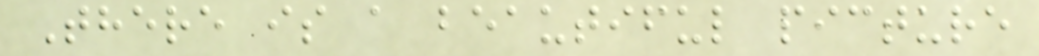There is a beautiful picture
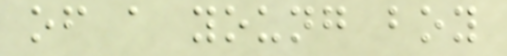of a young boy
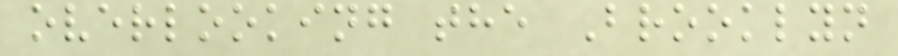overlooking the Brooklyn
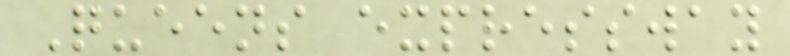Queens expressway
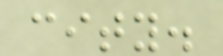city.
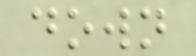down
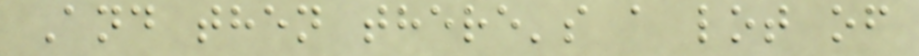And then there's a lot of
